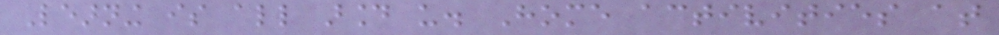Learning is all around us. Home activities at
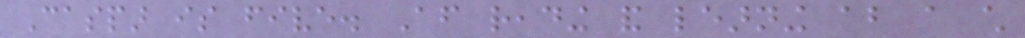Caspar is five. After reading and learning about a child
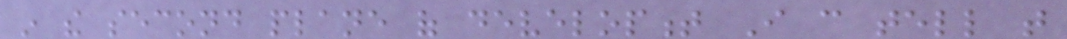in the second plane of development I can tell that
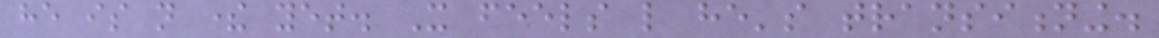he is not there yet. It feels like he's transitioning.
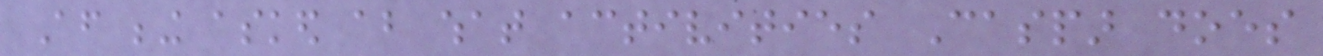After being asked about what activities Caspar does
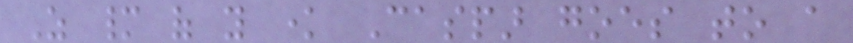As many of you know Caspar goes to a
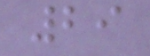29
